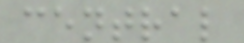central
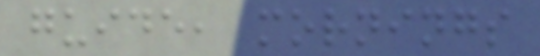guide, mornings
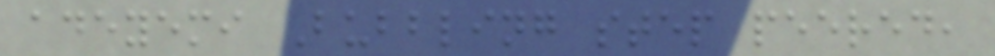adeyemi Bubbling step peered,
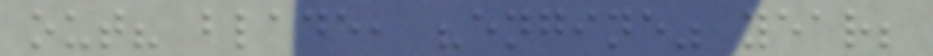out? blade, "engine" year;
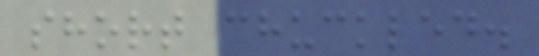short chuckled.
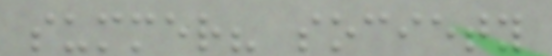summer? society
